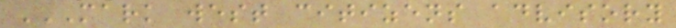MARK WEST CITIZENS ADVISORY
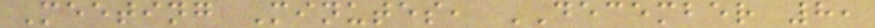Meeting Minutes, DECEMBER 8,
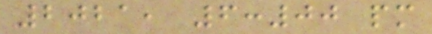2021, 6:00 pm
